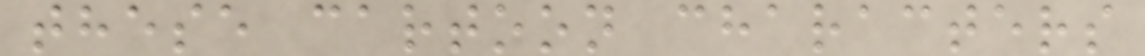these cartoon characters
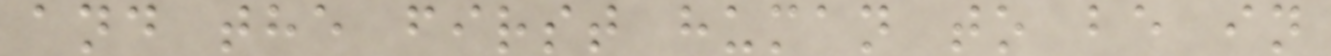and the first human to be in
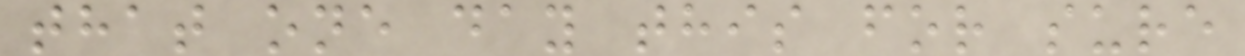that one day this for sure
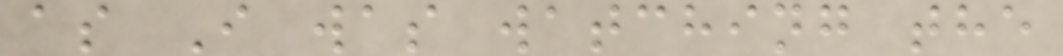as I was watching the
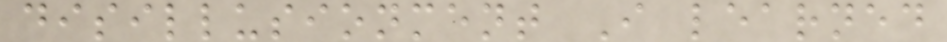disillusionment I learned
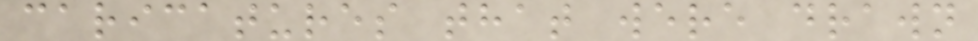caricatures that were drawn
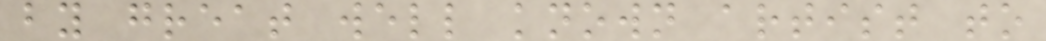by great well known artist to
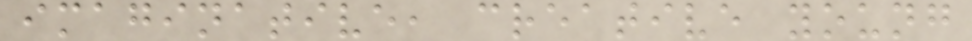imaginative, creative young
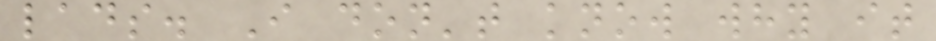lads. I don't know why it
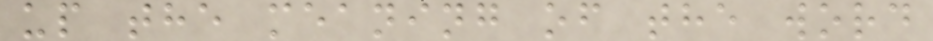up the meaning of the word
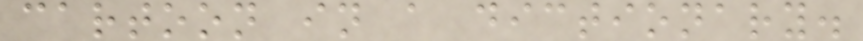cartoon in a dictionary.
